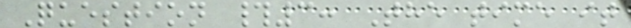Question #3: The time it
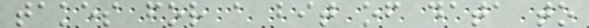takes for a bit of data to
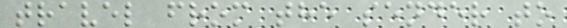travel from the sender to
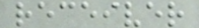receiver
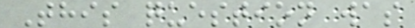This question was
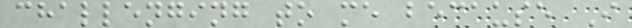challenging to me because I
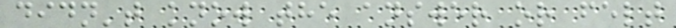didn't know the answer or felt
